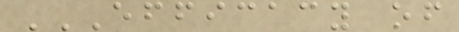EFFICACY OF
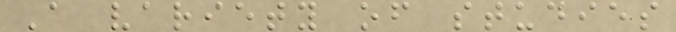A variety of studies
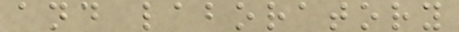and laboratory
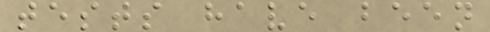tests have been
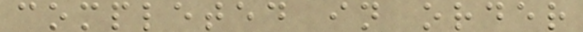completed in order
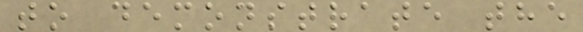to demonstrate the
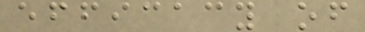efficacy of
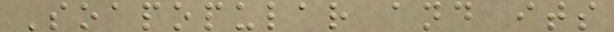Soapopular and its
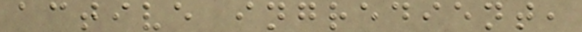active ingredient,
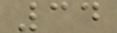34
